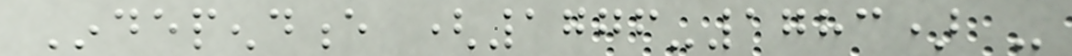Independence (1776-1783) -
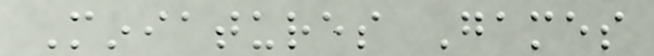Miniatures Games
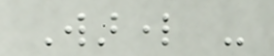Warlord -
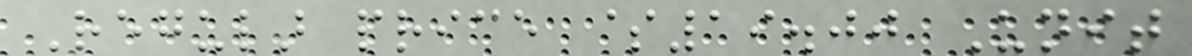Regular price $19.00 Unit
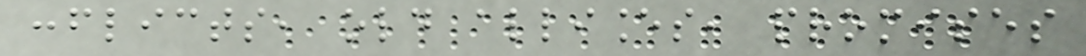conflicts, old alliances, promises
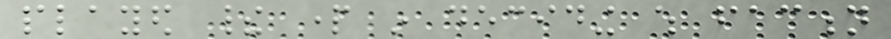played their part in deciding which faction
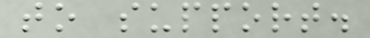to support.
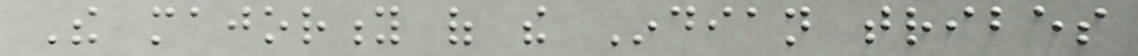The majority of the Indian tribes
